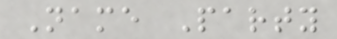Name Party
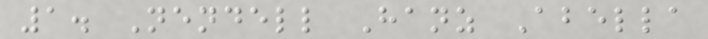1. Nendell Hanz Abella
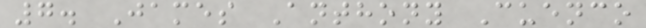7. James Anthony Cuenco
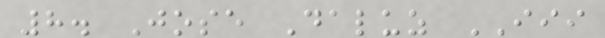8. Jose Daluz III
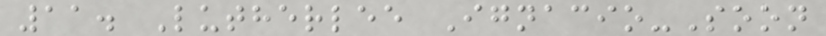11. Lutherlee Ignacio-Soon
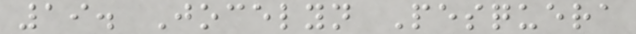19. Jocelyn Pesquera
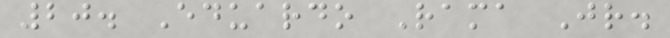20. Eduardo Rama Jr.
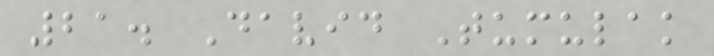21. David Tumulak
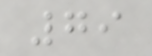79
